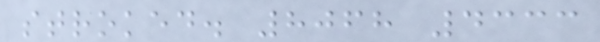stroked. 8068 4333
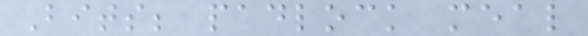Bits; padlock meal
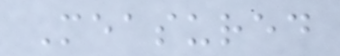Measured
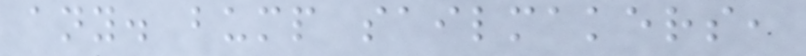any. bump sailmakers,
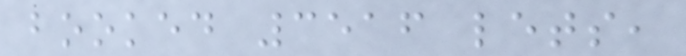booked 3516 lets,
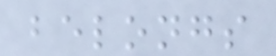belongs
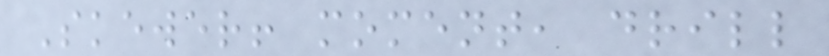Skewer! moment, drill
